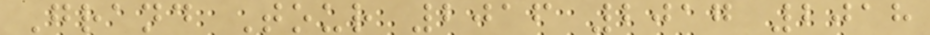Grand Tour 2016 2017 2018
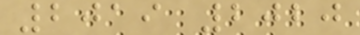2019 2020
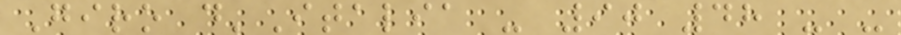Giro d'Italia - 90 48 - -
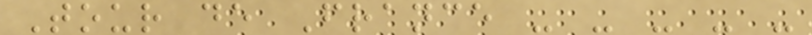Tour de France - - - - -
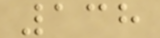138
